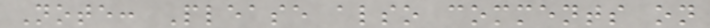Note: Please also comments on
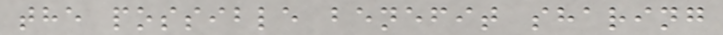the possible benefit sharing
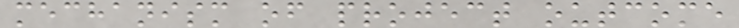mechanism of project outcome
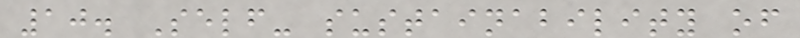10. Self- sustainability of
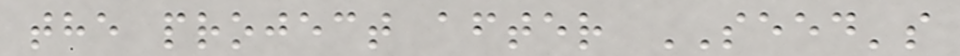the project after SEED's
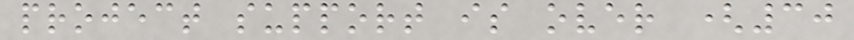project support is over (30
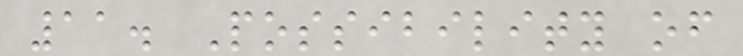11. Possibility of
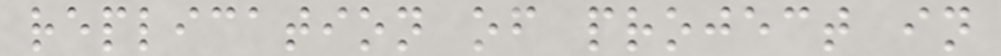replication of project in
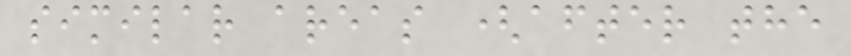similar areas (after the
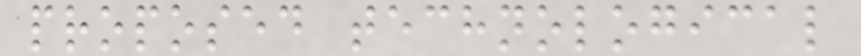proposed technological
